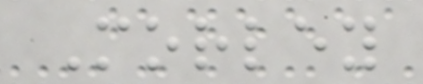Morley
